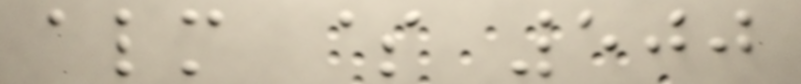almost $ 500
